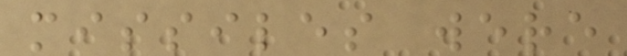missiles were
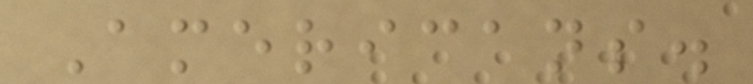Americans.
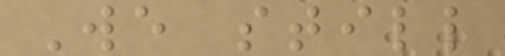We still
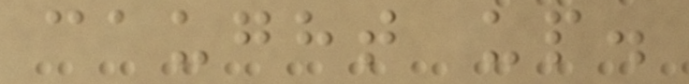caught up.
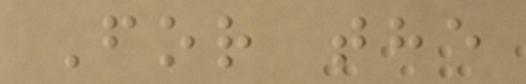For the
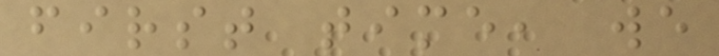first time, we
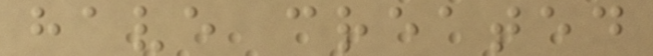have created
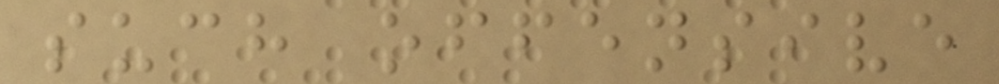such offensive
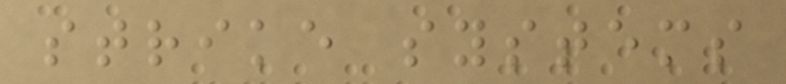strike systems
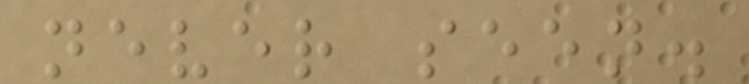never seen.
